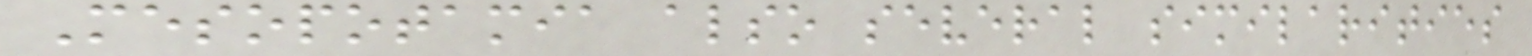Mesopotamia also several similarities
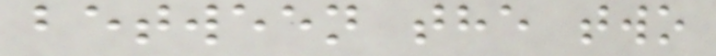between the two
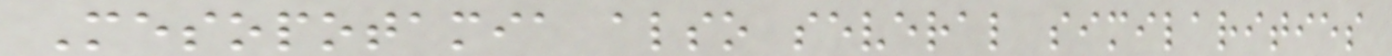Mesopotamia also several similarities
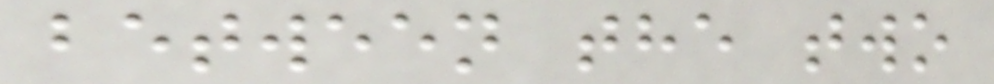between the two
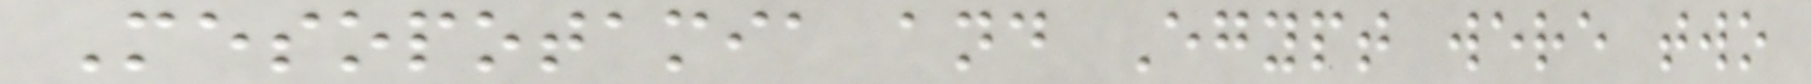Mesopotamia and Egypt were two
